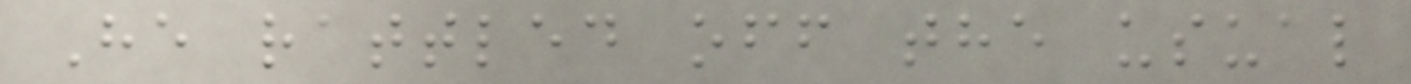He rattled off the usual
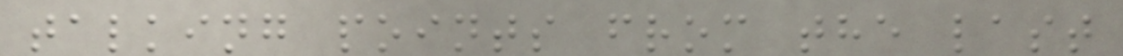talking points from the last
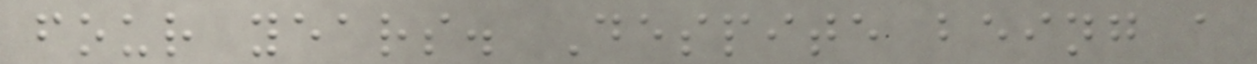four years. Despite being a
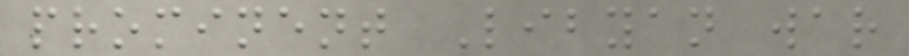prominent Libyan war
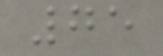75
